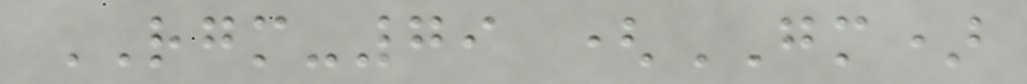RGM-79 (GM)
